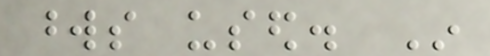words used. In
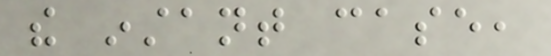the instant case,
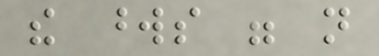the words were not
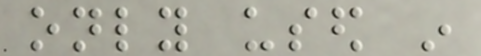only used in
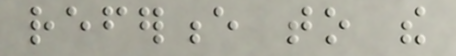reference to the
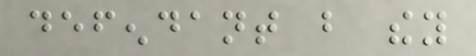defendant but they
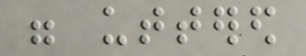were uttered
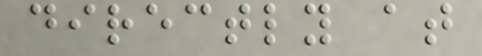directly at
